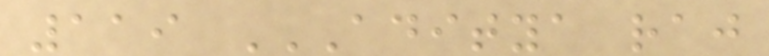119 ADITYA RAJ
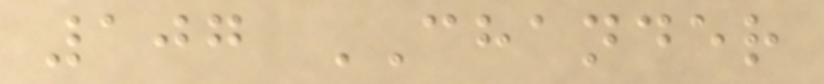107 CHANDER
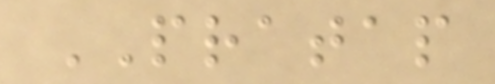PRATAP
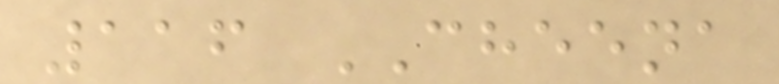116 CHEENA
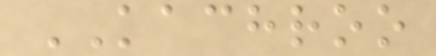KACHROO
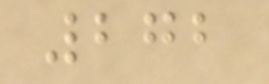272
